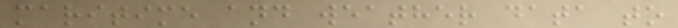maritime and weather data to
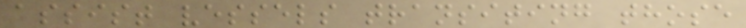assist vessels transiting those
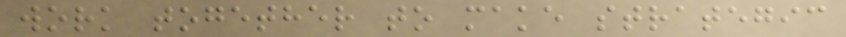work together to make strategic
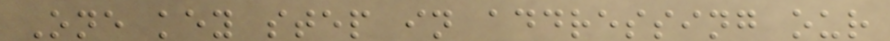One key step in addressing our
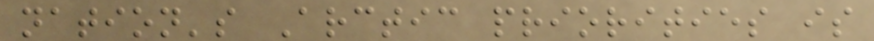nation's Arctic priorities is
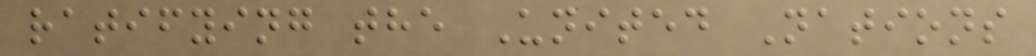ratifying the United Nations
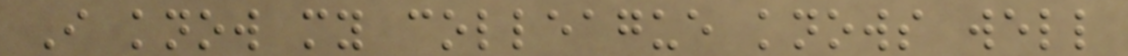I know my colleague knows well
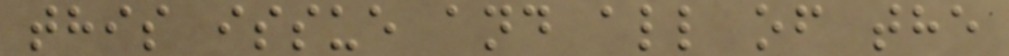this issue and all of the
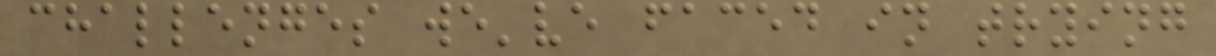challenges we've faced in trying
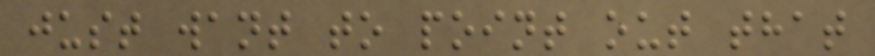just want to point out that
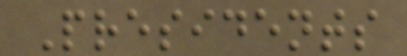Presidents
